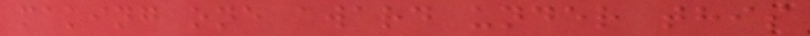making one award under this
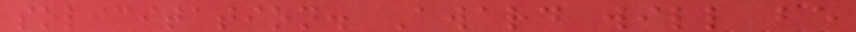solicitation. Award will be
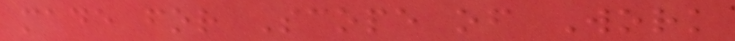made for Scope of Work
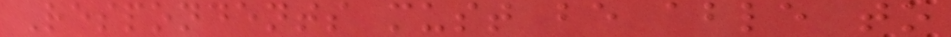Respondents must be able to
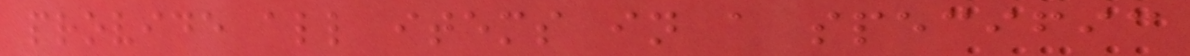provide all items in a specific
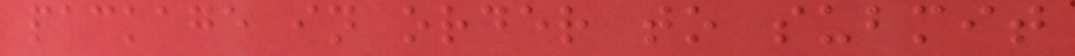package in order to submit
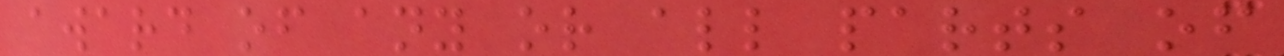award of any or all parts of
